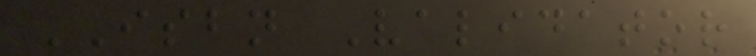ISBN Validator
